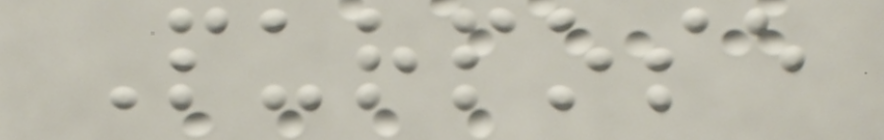Purpose
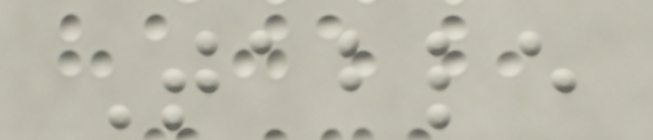Table
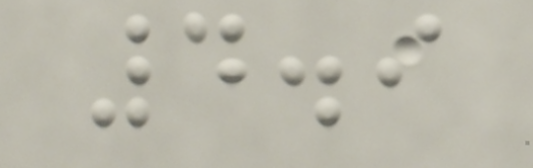4.9
